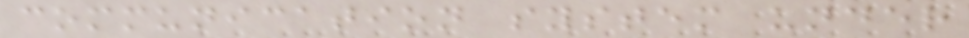communication system under
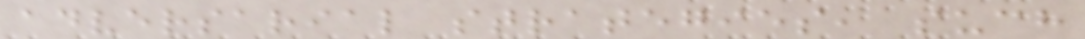adversarial strategies, such
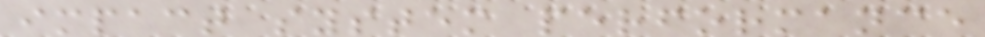impact system performance
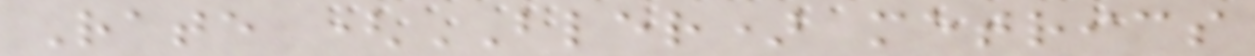Rate (BLER) metrics
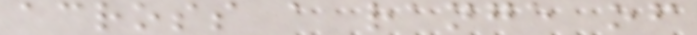across a range of
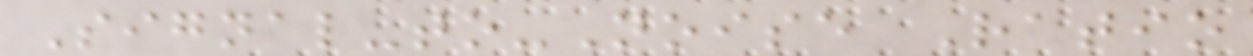Signal-to-Noise Ratio
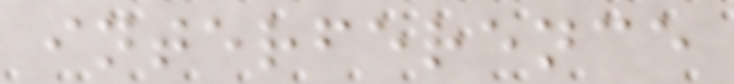interference
